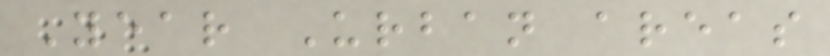Year Urban areas
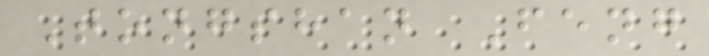Tongshan Feng
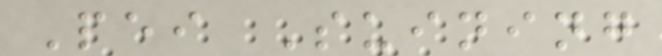Pei Suining
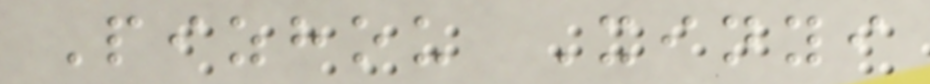Pizhou Xinyi
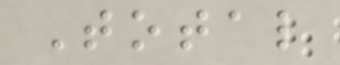Total
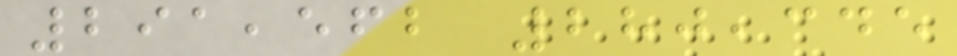291,562 280,345
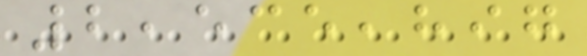2,535,897
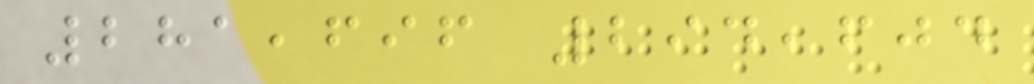281,696 294,604
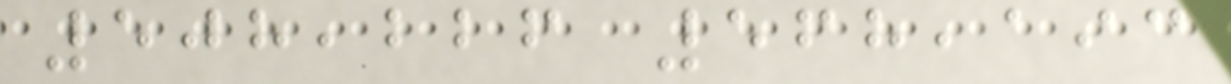508,226 568,193
